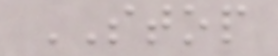STOP
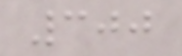300
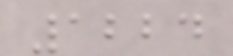1224
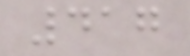417
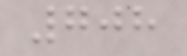708
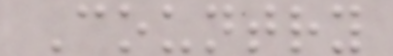Country
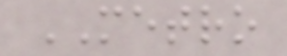METRO
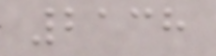2138
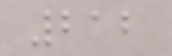212
